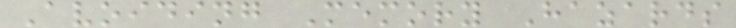Avoiding Memory Hazards
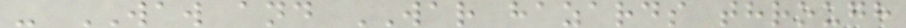- WAW and WAR hazards through
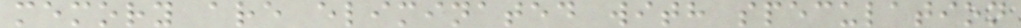memory are eliminated with speculation
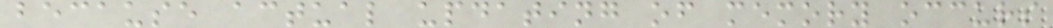because actual updating of memory occurs
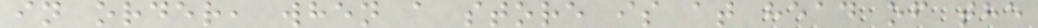in order, when a store is at head of the
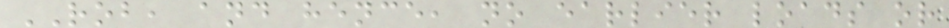ROB, and hence, no earlier loads or
